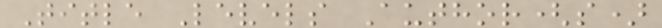Title Levels Author(s)
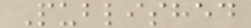Published
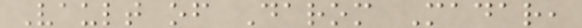Vault of Darom Madar,
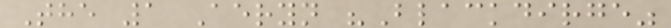The 1 Aeryn "Blackdirge"
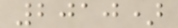2010)
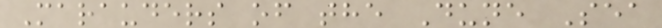Marauders of the Dune Sea
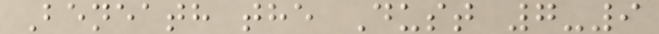Beneath the Dust 7-9
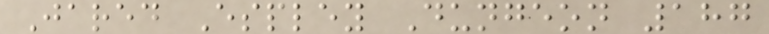Jared Espley Dungeon 187
